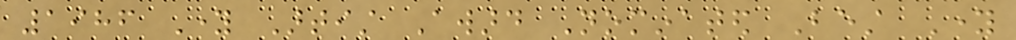1986 Young Artist Award Nominated Best Young
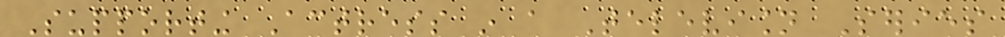Supporting Actress in a Television Series
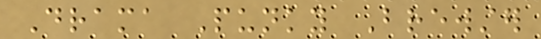Drama Punky Brewster
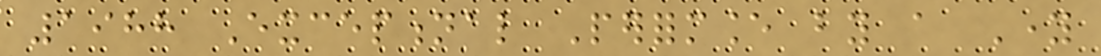1988 Exceptional Performance by a Young
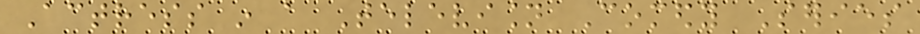Actress in a Television Comedy Series
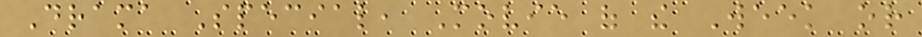Drama Special, Movie of the Week or
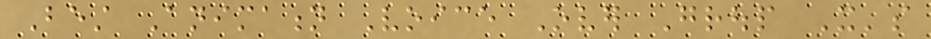Best Animation Voice Over Group It's
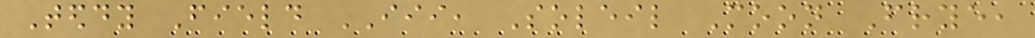Teddy Field III, Soleil Moon Frye,
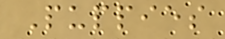Puppies
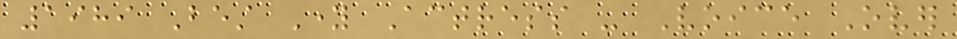1989 Best Young Actress - Voice Over
